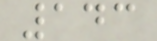143
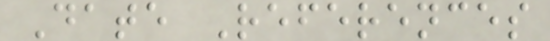Date References
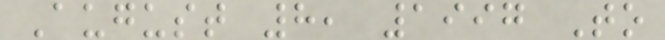August 8, 1997 To
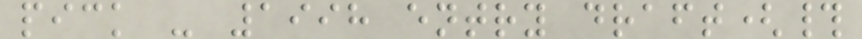pick - 1998 entry draft(#
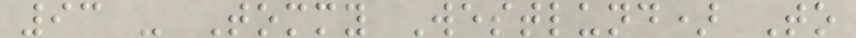93 - Tommy Westlund) To
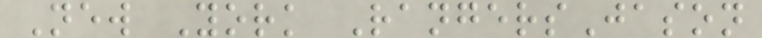New York RangersJason
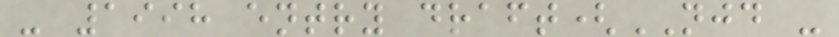- 1998 entry draft(NJD -
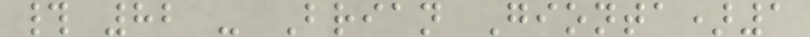# 82 - Brian Gionta)1
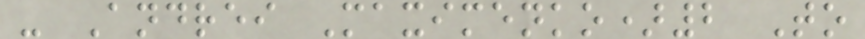- Andrei Maximenko)2 To
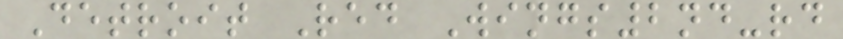Detroit Red Wings2nd-rd
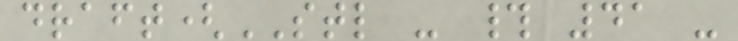draft(STL - # 41 -
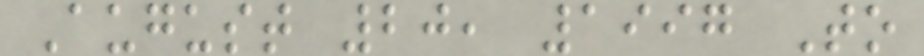August 20, 1997 To
